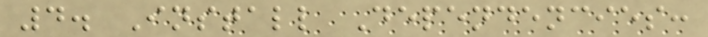4. Install Dependencies:
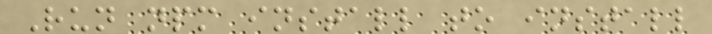Run npm install to install
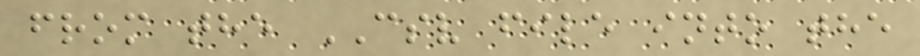from the CSV file into the
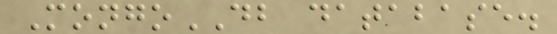MongoDB database.
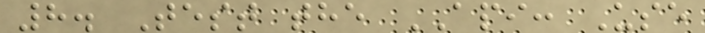8. Test the API: Use
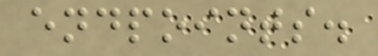endpoints.
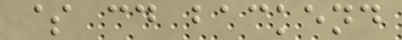$ cd backend
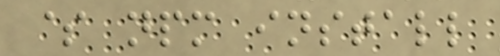$ npm install
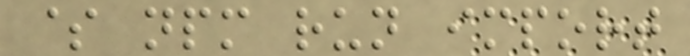$ npm run import
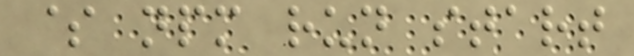$ npm run start
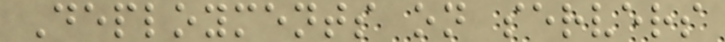Deployments on servers
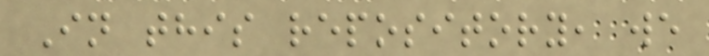In this repository, we
